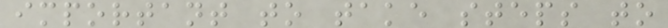important to take steps to
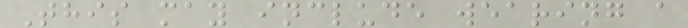This may include wearing a
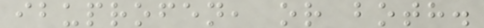ibuprofen, or both.
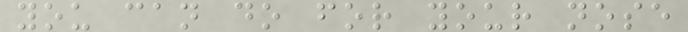you can do for your nose
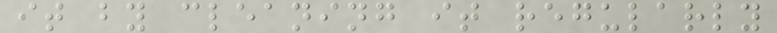it by cleaning it regularly
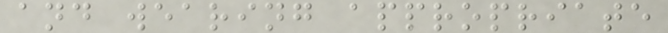and wearing appropriate
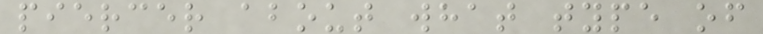piercer about what type of
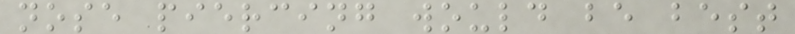nose piercing would be best
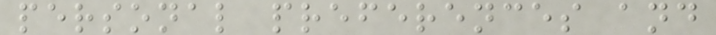personal preferences and
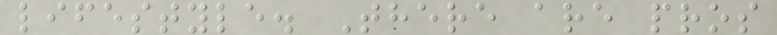lifestyle. There are pros
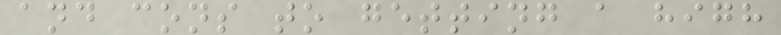and cons to getting a high
